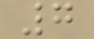7
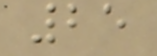25
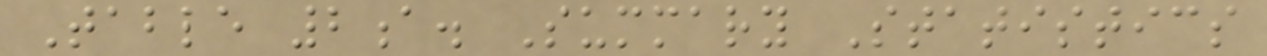Table 2a. Summary Statistics
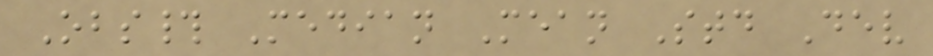Obs# Median Mean Std Dev
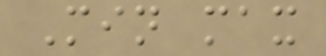Min max
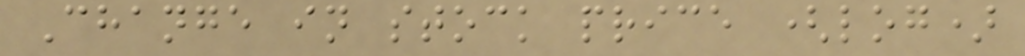Change in stock price (log)
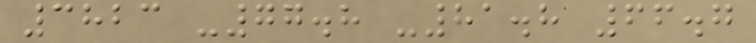3823 -77.8 -81.8 66.7
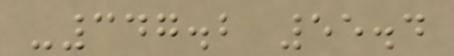-347.2 55.4
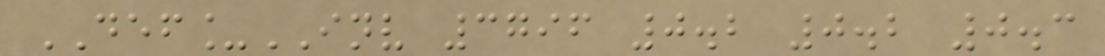DEF_INV 3796 0.2 0.2 0.3
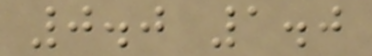0.0 1.0
